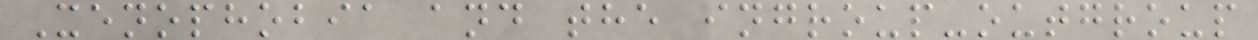Xenophobia and the ingroup-outgroup
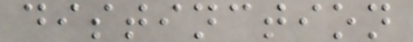distinction
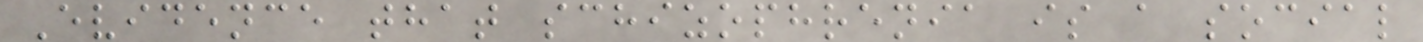Evidence that schizophrenia is a social
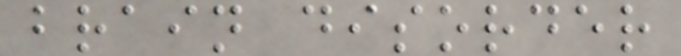brain disorder
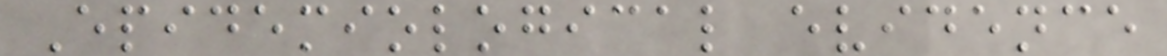Epidemiological evidence
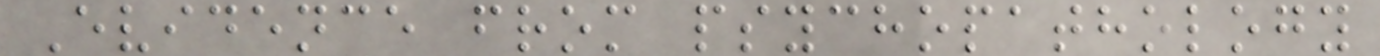Evidence from psychopathology
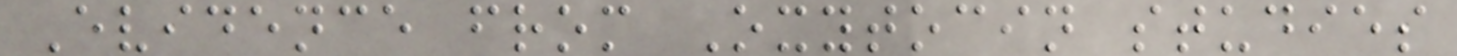Evidence from Oxytocin studies
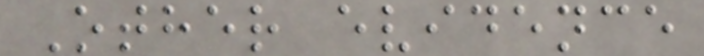Other evidence
